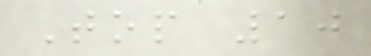Top 10
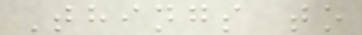Things to
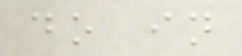do in
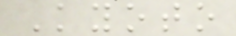Kyoto
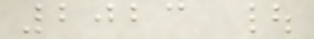2023 |
